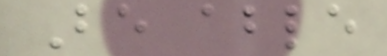Be able
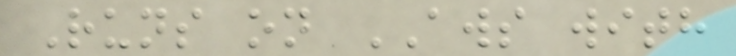Runs on AWS with
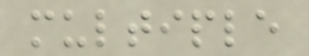multiple
